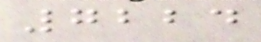7224
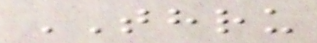THRU
